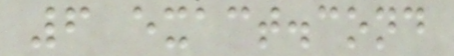6 exact.cond
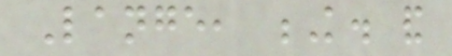Lange, K. and
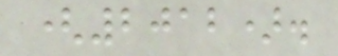(2012).
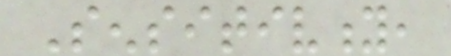Sensitivity,
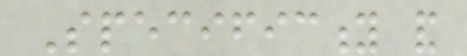Specificity and
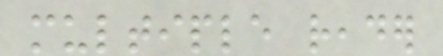multiple reader
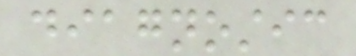diagnostic
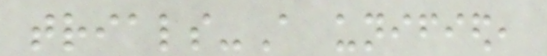trials-A unified,
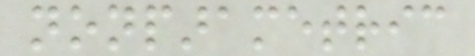nonparametric
